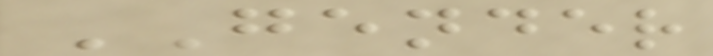GENDER
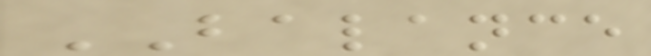BALANCE
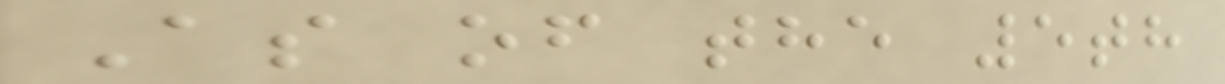As of the 5th
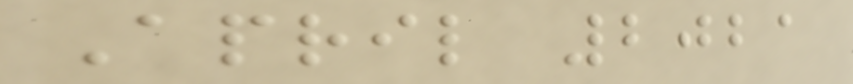April 2021
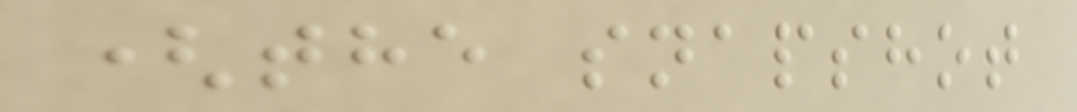(the snapshot
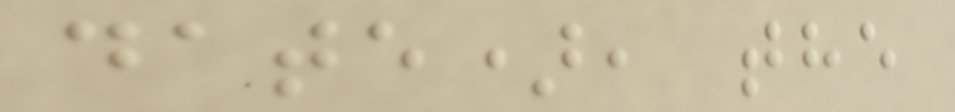date), the
